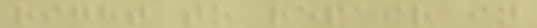right to repair in
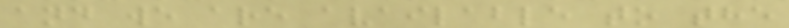and we are available to the
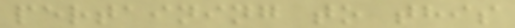pertaining to this
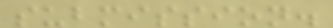submission.
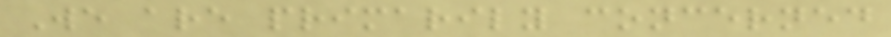We are primarily concerned
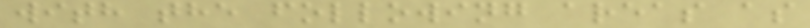with the following areas as
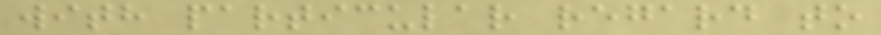with particular regard to
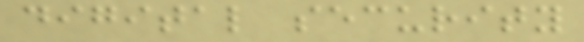digital security
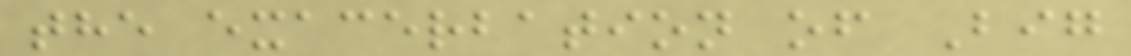the exacerbation of Big
